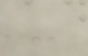-
